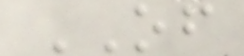OF
